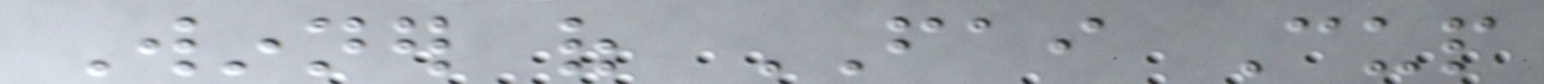Winner of FAI Cup
